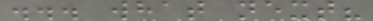... what next?
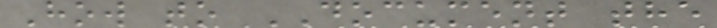How to DOCUMENT the
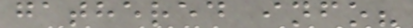gathered info?
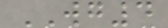WG4
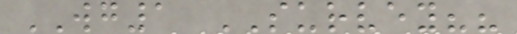WG1 SURVEY??
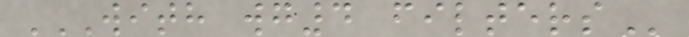WITH WG4 FILTERS
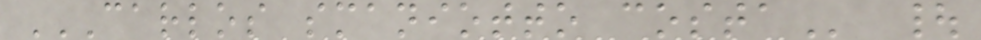CARLOS SMANIOTTO COSTA |
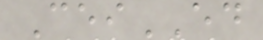CeiED
